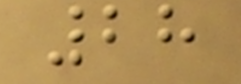28
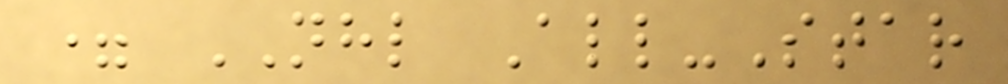= NHL All-Star
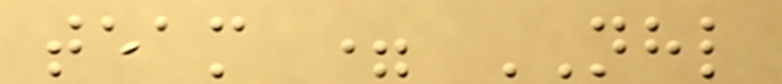team = NHL
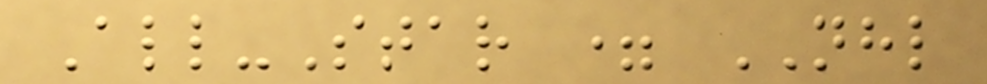All-Star = NHL
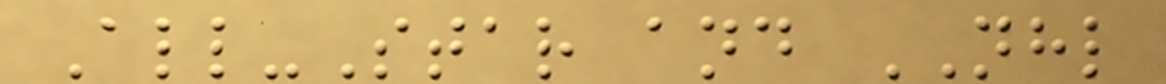All-Star and NHL
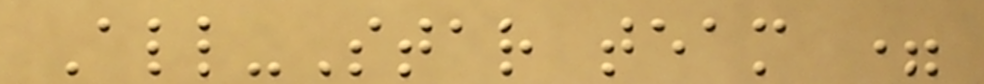All-Star team =
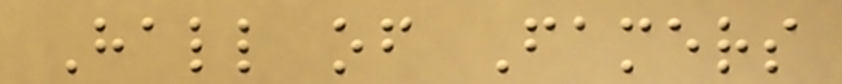Hall of Famers
